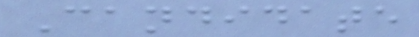Candidate
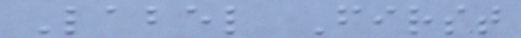Label First
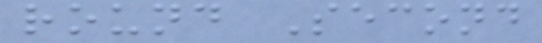round Second
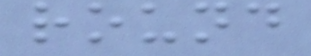round
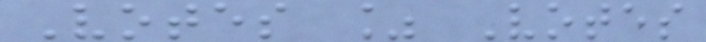Votes % Votes
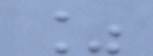%
